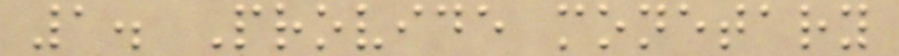1. Provide monetary
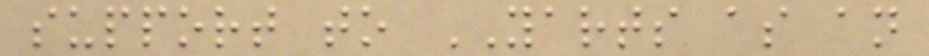support to YARTS as an
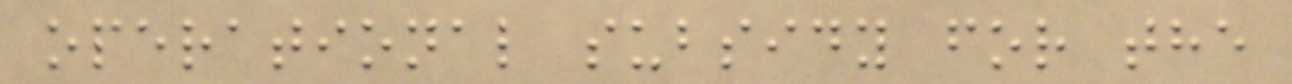operational subsidy for the
